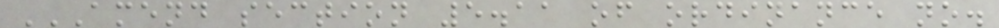AMEND SECTION 5.11 OF ORDINANCE NO.
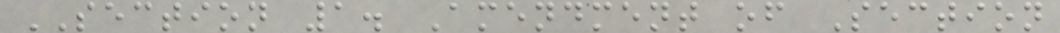SECTION 1. Amendment of Section
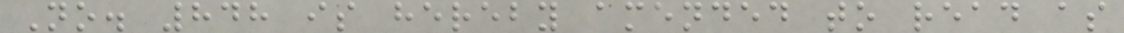No. 848 is hereby amended to read as
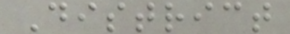District
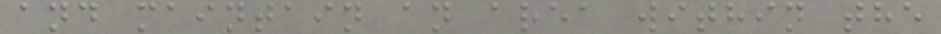and maintain an area within the
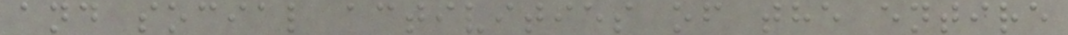and social activities of the entire
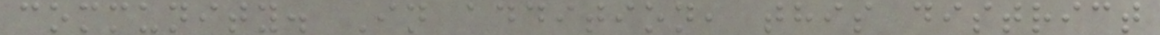community. In addition, this district
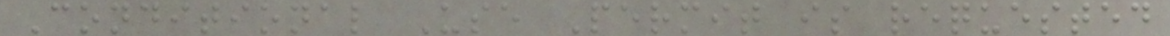Conditional Use Permit is requested
